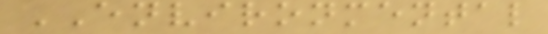ENVIRONMENTAL
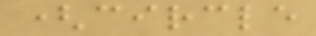(circle
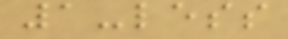1-less
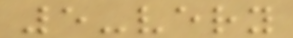5-very
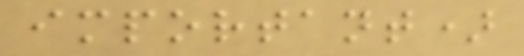important)
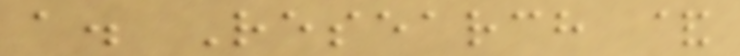a. Research &
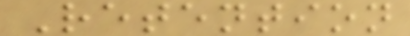Retention
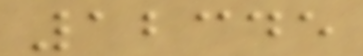12345
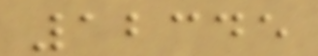12345
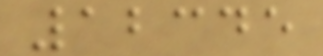12345
